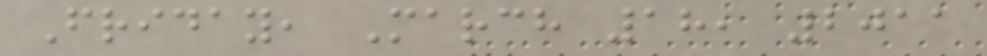Friday, March 18, 2011
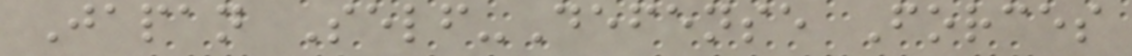Japan Self-Defense Forces
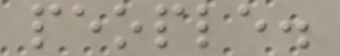people.
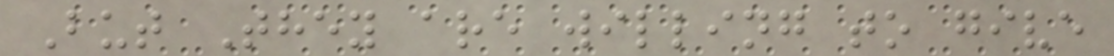But They are willing to give
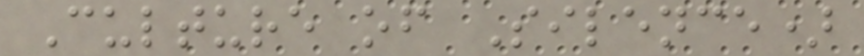Culture of Silence)
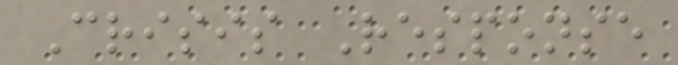Crisis Response
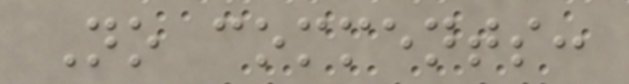No comments:
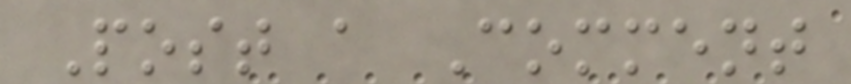Post a Comment
